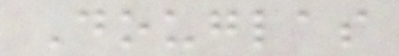Douglas
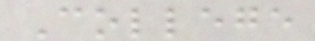College
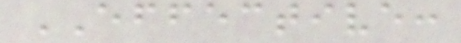EFFECTIVE:
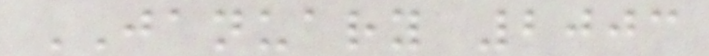JANUARY 2003
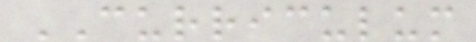CURRICULUM
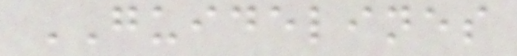GUIDELINES
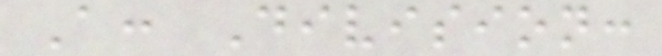A: Division:
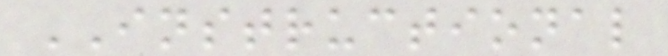INSTRUCTIONAL
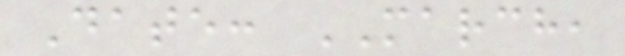Date: MARCH,
